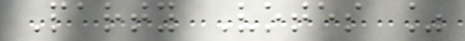Party Votes %
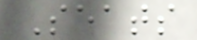Seats
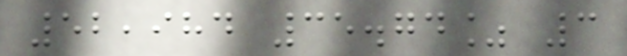52,984 35.74% 3
